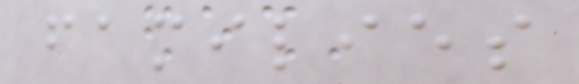families
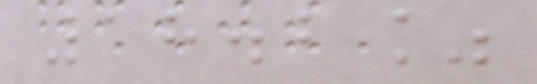18.2%
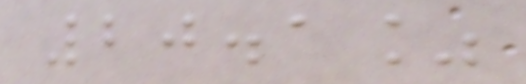20.1%
